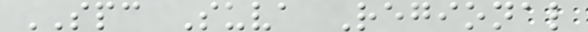SPC Suva Regional
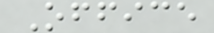Office
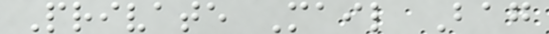Private Mail Bag
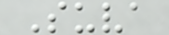Suva
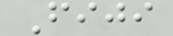Fiji
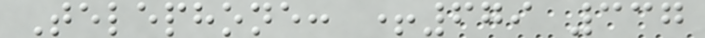Telephone: +679 337
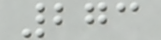273
